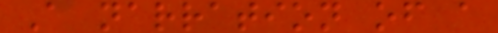A narration of a
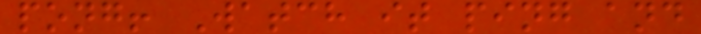pong! Watch it ping and
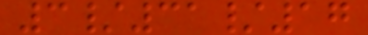3/31/17
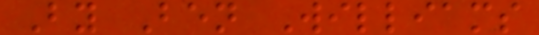By Ben Williams
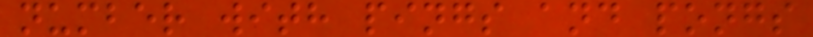number with pings and pongs
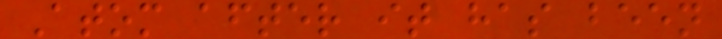Atom after it has been
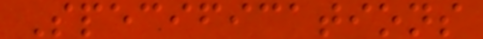Specifications
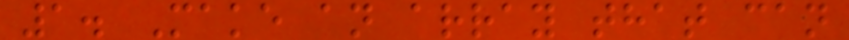1. Make an array that can
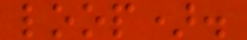loop).
